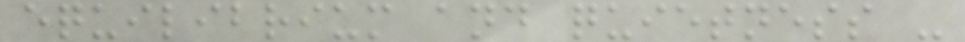equilibrium and quietness -
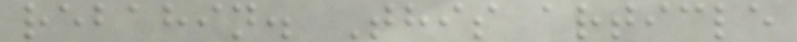rebahin. This article
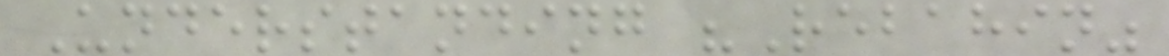Understanding "Rebahin"
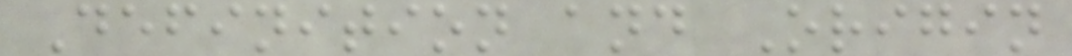Definition and Origin
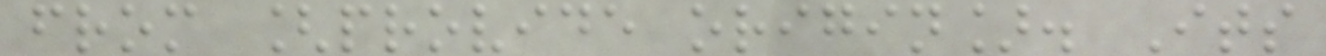from [provide origin]. Its
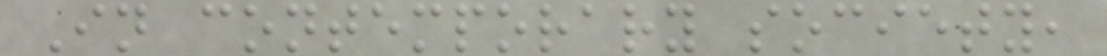In contemporary society,
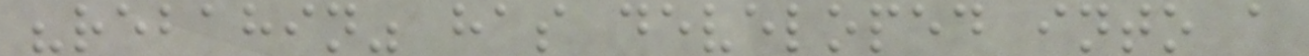"rebahin" has developed into a
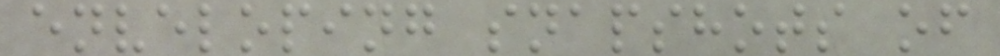enveloping snapshots of
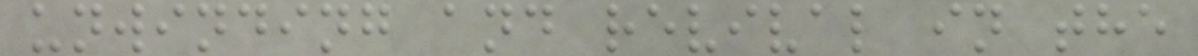unwinding and revival in the
